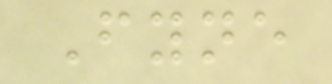Fyne
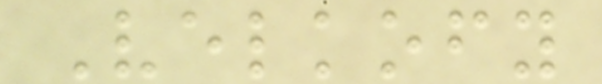Velkofy
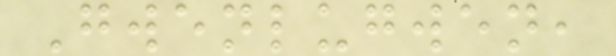Gwenlugwen,
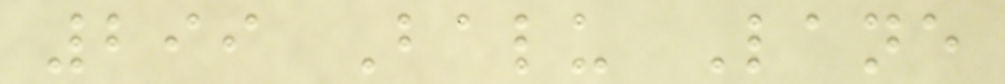299 Balu Lane
